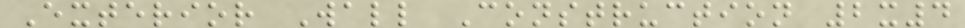Exterior Wall Construction 2x4
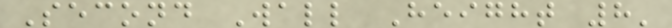Second Wall Height 8'
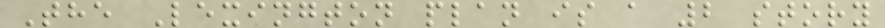The Lexington plan is a 2 story
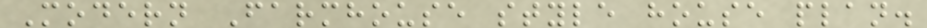Modern Farmhouse style house plan.
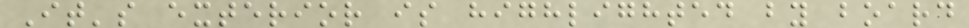It's exterior is highlighted by board
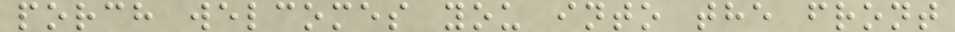porch welcomes you into the front
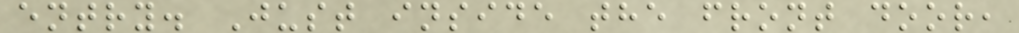entry. Just inside the front door,
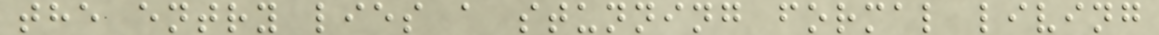the entry lies a stunning formal living
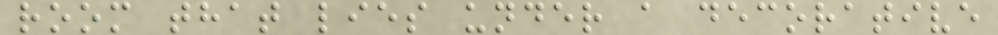room that lies under a decorative
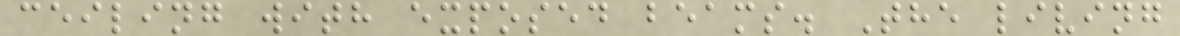ceiling with exposed beams. The living
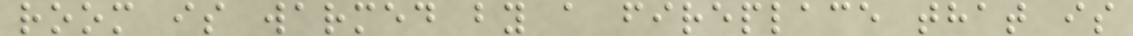room is warmed by a fireplace that is
